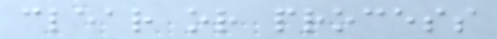clear or process
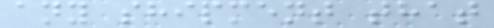any shipment that
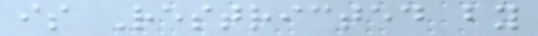is Restricted by
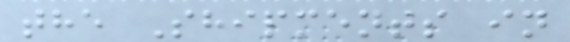the Shipments in
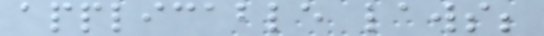applicable laws;
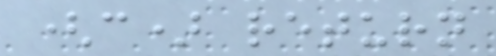(c) return
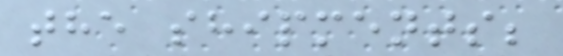the shipments;
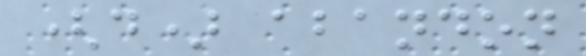(d) abandon
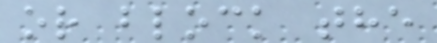or block the
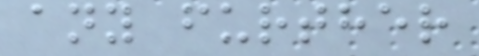any further
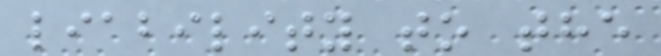liability to the
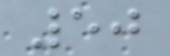50
